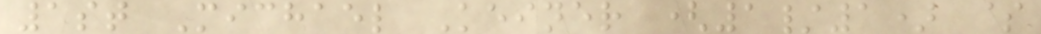1st Michael Keiner (1/1) $
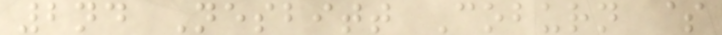2nd Nesbitt Coburn $
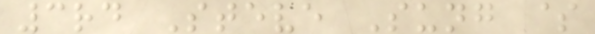3rd Steve Sung $
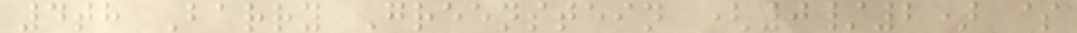4th Barry Greenstein (0/2) $
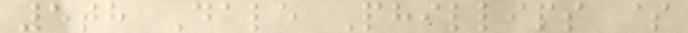5th Dale Phillips $
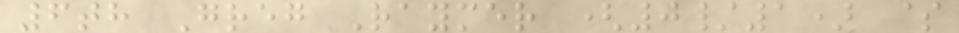6th Greg Raymer (0/1) $
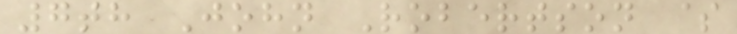7th John Robertson $
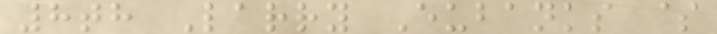8th Larry Eubanks $
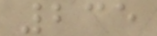235
